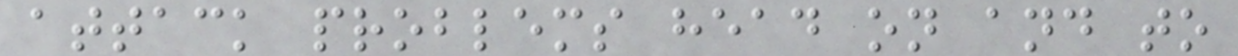attack problems head on and to
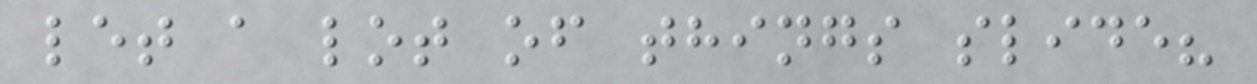let a lot of things slide?
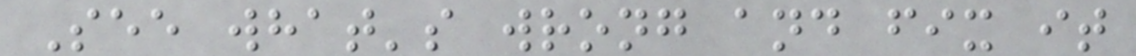See what's wrong and fix it
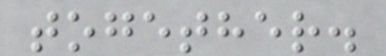together.
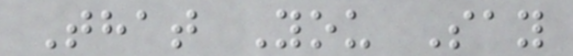That You Say
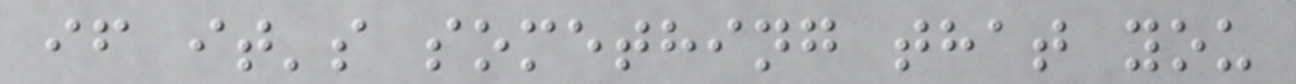if it's something that you
